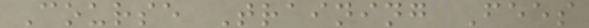Course Training Fees
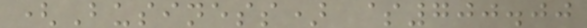(Business) $700.00
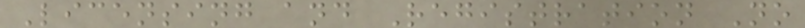Licensing and Registration No
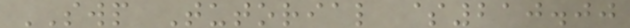SWP Tutorial $210.00
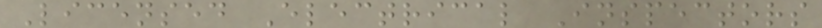Licensed Electrical Inspectors
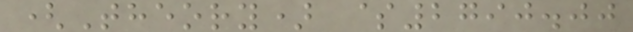(Theory) $2790.00
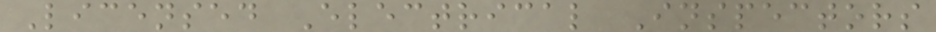Licensed Electrical Inspectors
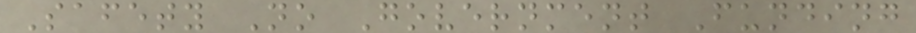Safety No Government Funding
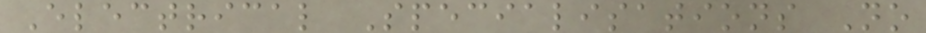Electrical Specialisations No
